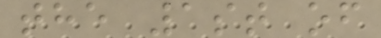the 1st of
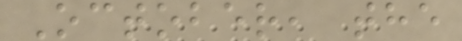October, the
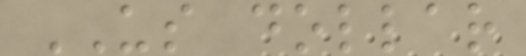US dollar
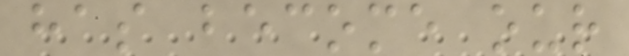has become our
